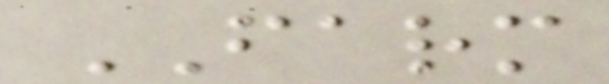FARM
